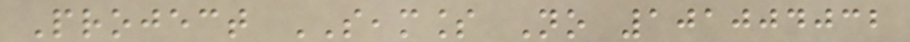Project SEAMLESS No 101004032
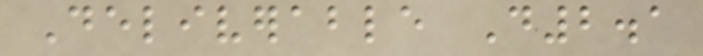Deliverable D2.1
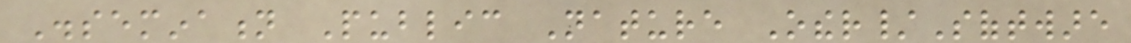Dissemination Public Nature Other/Software
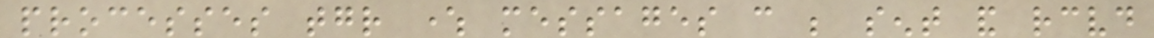processes together where messages can be sent and received
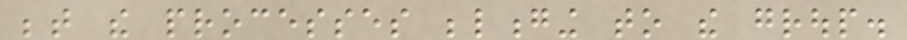between the processes belonging to the group.
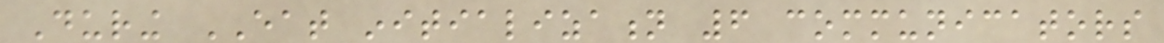During EAT initialization 6 communicators
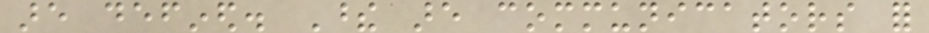are defined. These are communicators for
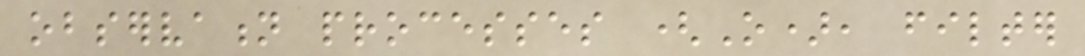observation processes (O), filter
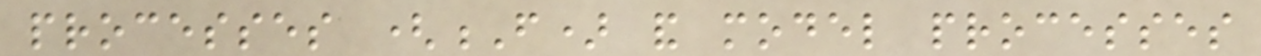processes (F) and model processes
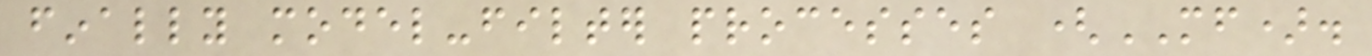finally model-filter processes (MF).
